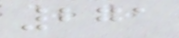271
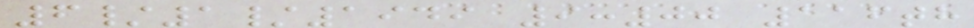6/1/1949 9:00 116th
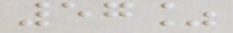57%
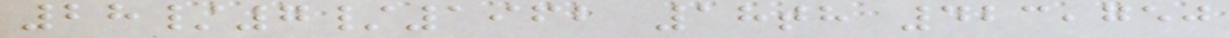28/7/1962 18th 423,750
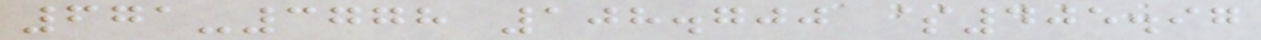671-3778 108.700 $405.97
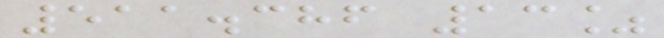511.386 13%
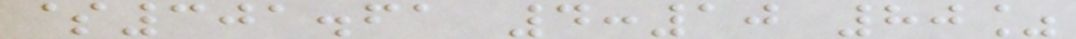$301.61 4:10 80%
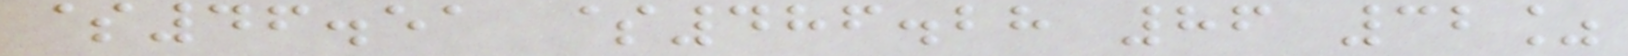$46.51 $486.28 86 32%
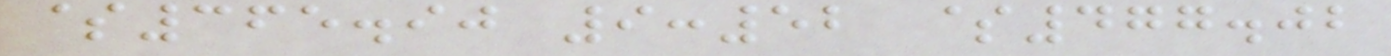$365.90 9:52 $477.02
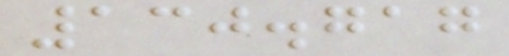130.717
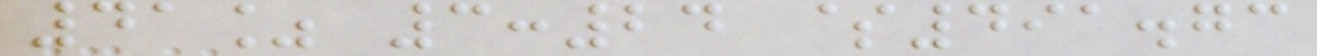41% 3:24 $491.73
